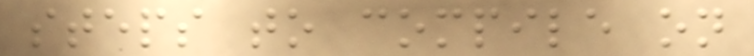steps to compile on
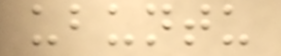ubuntu
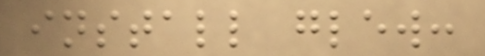install glew:
